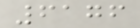6176
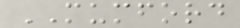MUMFORD
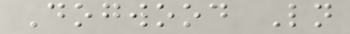Dogwood Ln
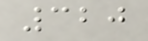320
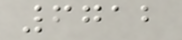6712
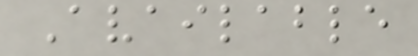Available
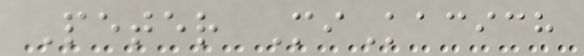Peter MiKacich
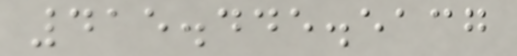415.445.5137
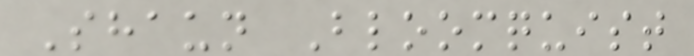Shaun Bloomquist
